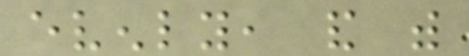evenly, and with
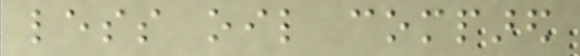less oil compared
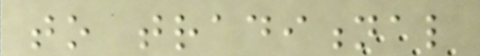to traditional
